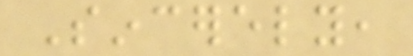Sincerely,
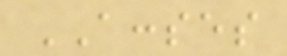ACCSES
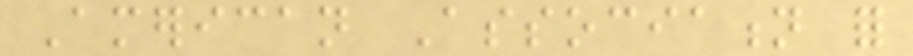American Association for
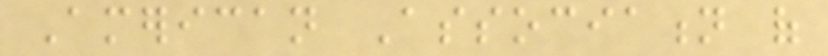American Association of
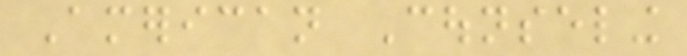American Counseling
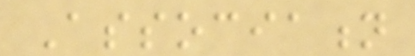Association
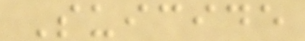Suicide
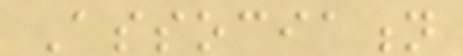Association
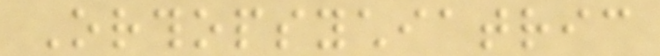Orthopsychiatric
